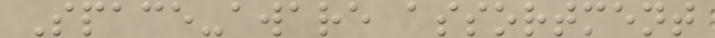Space-aware assortment
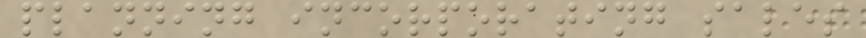planning incorporating sales
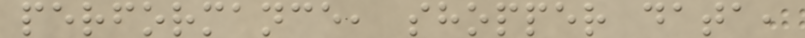performance, shopper data,
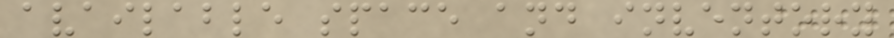available space and inventory
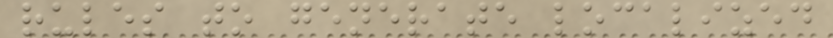rules to generate localized
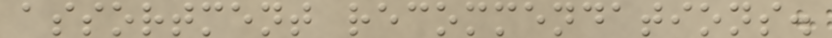assortment recommendations.
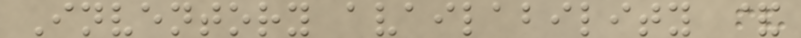Inventory availability &
